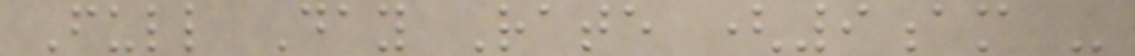Full Day Rate (9am -
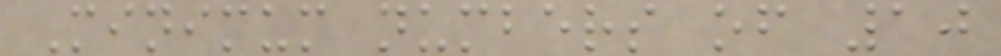Minimum numbers of 10
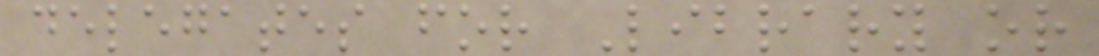delegates for Library or
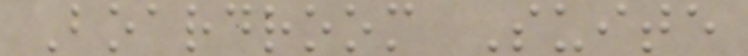Boardroom Suite
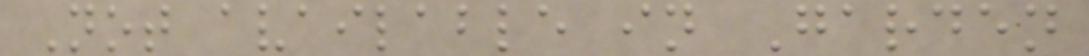Not available in Garden
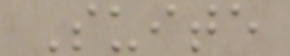Suite
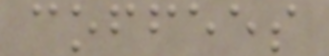coffees
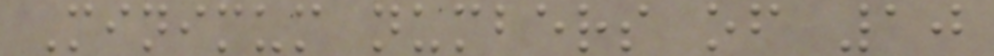Minimum numbers of 10
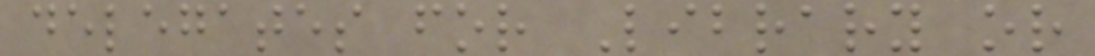delegates for Library or
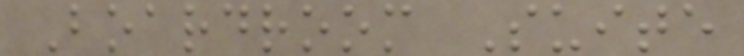Boardroom Suite
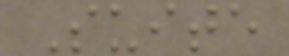Suite
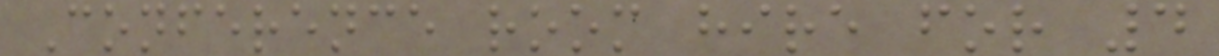Conference room hire for 4
